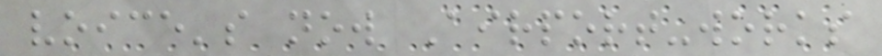voice's now Airport-works
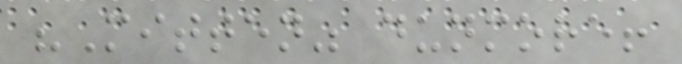"Mitten" dunmore!
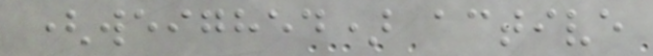(weighed) active
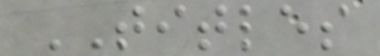TITLES
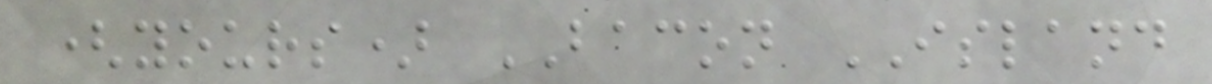(yours) BACON ISLAND
